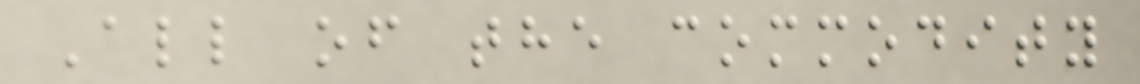All of the commodity
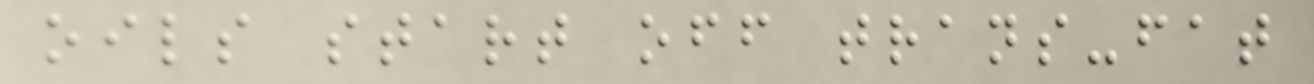oils start off trans-fat
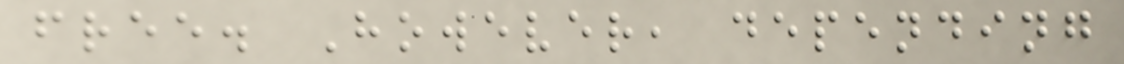free. However, depending
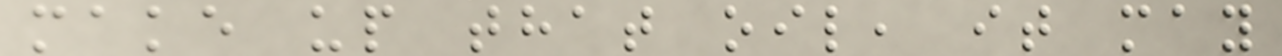make up that oil, it may
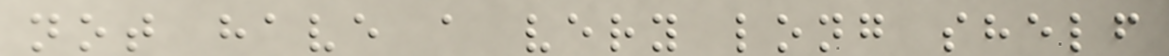not have a very long shelf
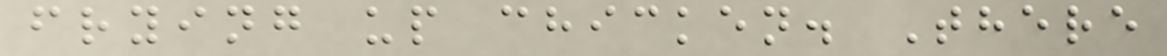frying up chicken. There
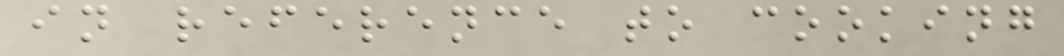in reference to cooking
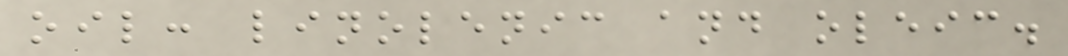oil: linolenic and oleic.
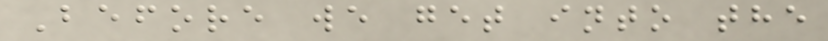Before we get into the
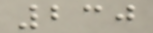230
